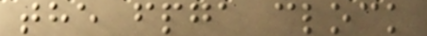the fpga clock
